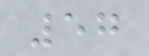57
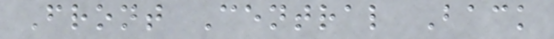Front Central Back
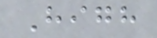High
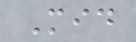Mid
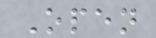Open
